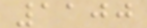1100
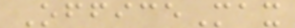OfficeMax
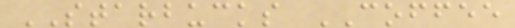STARBUCKS COFFEE
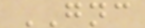GNC
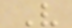V
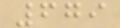679
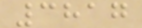3817
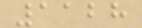1128
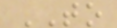TO
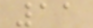11
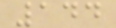144
